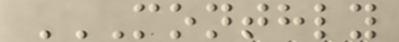MONTHLY
